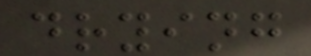drying
